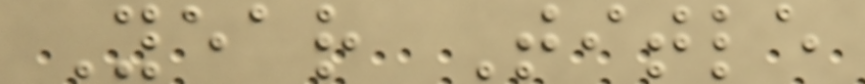Year Title
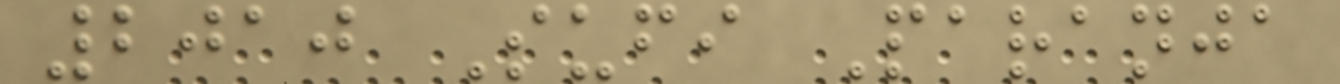2010 Sufi Paranja
